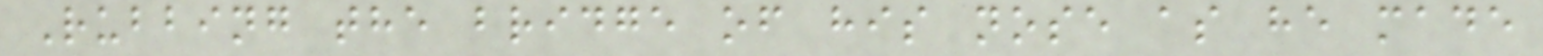Rubbing the bridge of his nose as he made
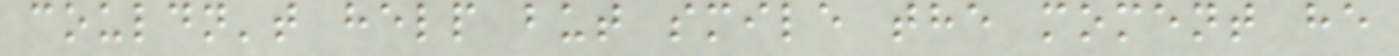couldn't help but smile the moment he
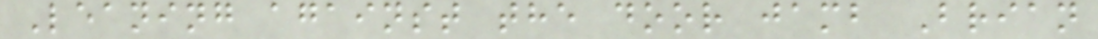Leaning against the door jamb Brian
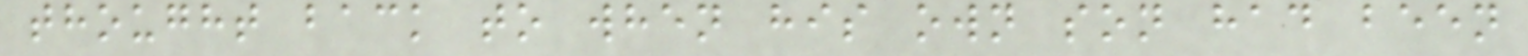thought back to when his own son had been
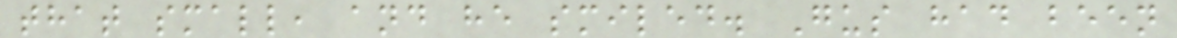that small, and he smiled. Gus had been
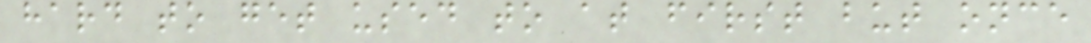hard to get used to at first but once
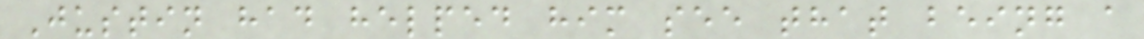Justin had helped him see that being a
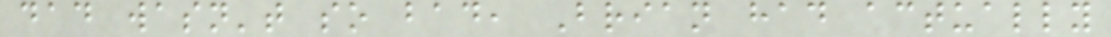dad wasn't so bad, Brian had actually
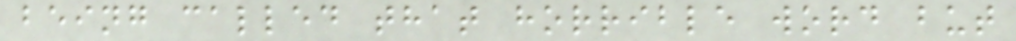being called that horrible word but
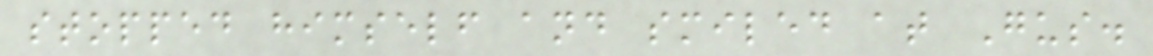stopped himself and smiled at Gus.
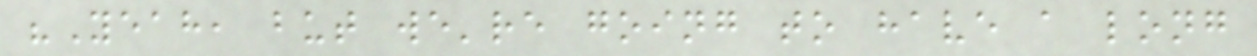"Yeah, but we're going to have a long
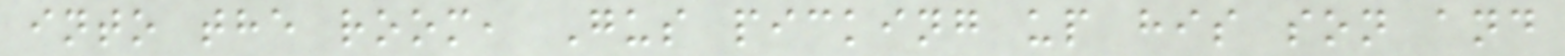into the room, Gus picking up his son and
